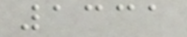1331
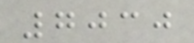7030
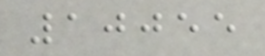10055
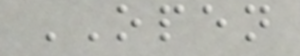OPEN
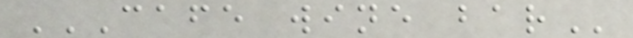CAFE WINE BAR
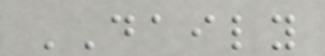DAILY
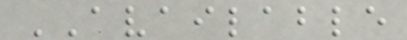AVAILABLE
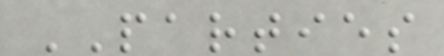PARTIES
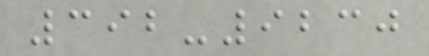392-9230
